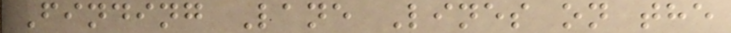Finding Lane Lines on the
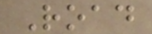Road
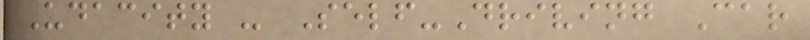Udacity - Self-Driving Car
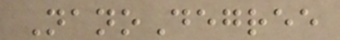NanoDegree
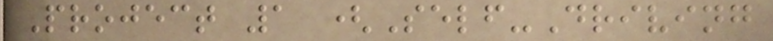Project 1 (Self-Driving
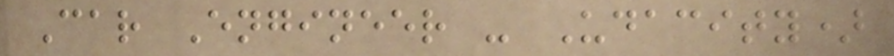Car Engineer - Udacity)
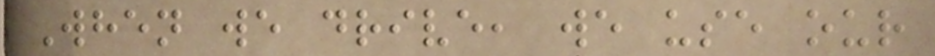When we drive, we use our
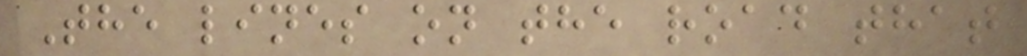The lines on the road that
